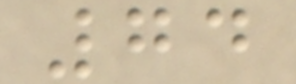74
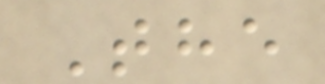The
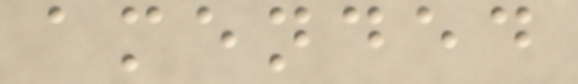amended
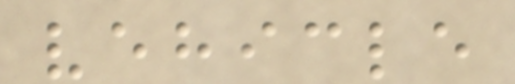vehicle
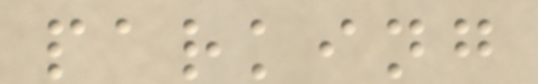parking
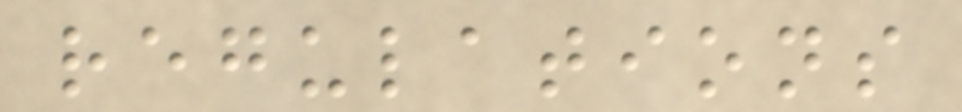regulations
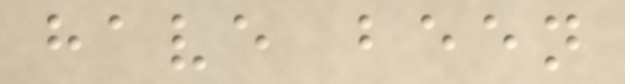have been
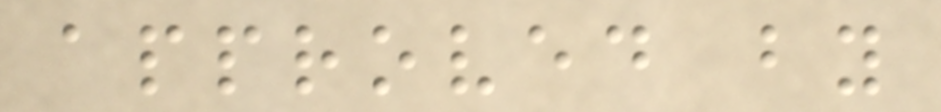approved by
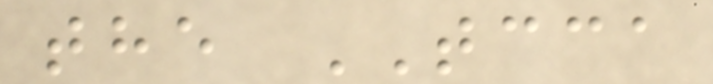the TCCA
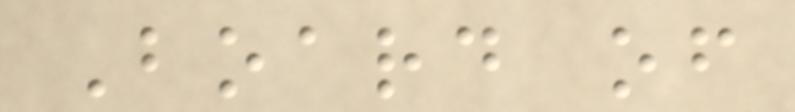Board of
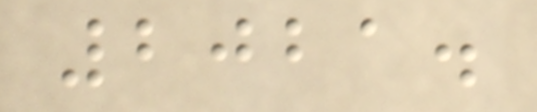2021.
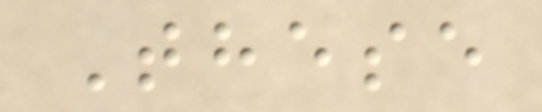These
